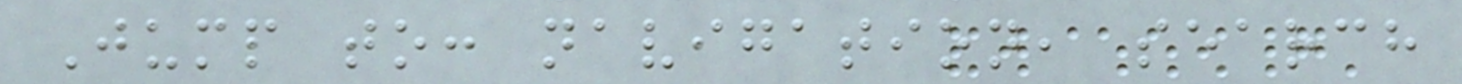Jump to: navigation, search
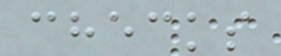checks
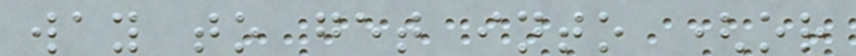way to get into (or
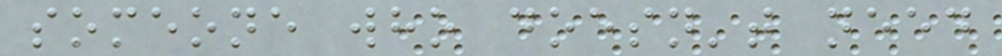someone who doesn't need
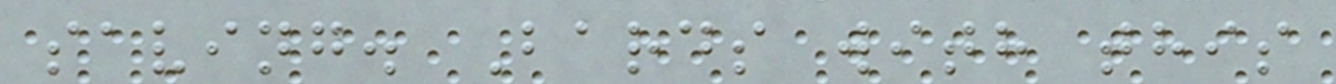saving. Bards with this
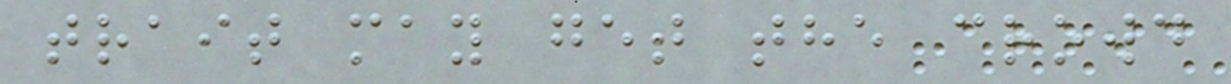trait may get the crowd
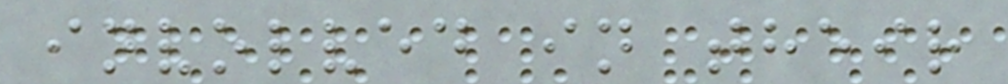involved in their
